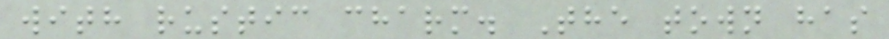with rustic charm. The town has
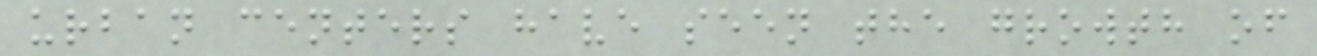urban centers have seen the growth of
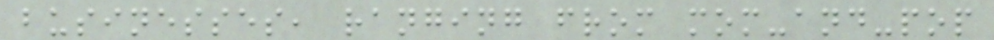businesses, ranging from mom-and-pop
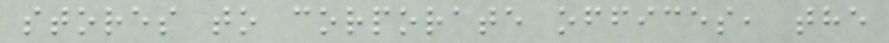stores to corporate offices, the
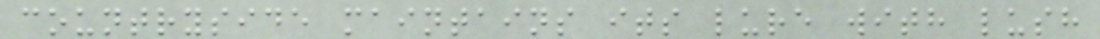countryside maintains its lure with lush
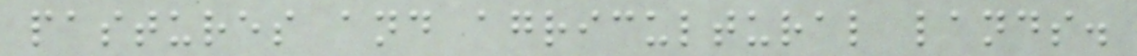pastures and agricultural lands.
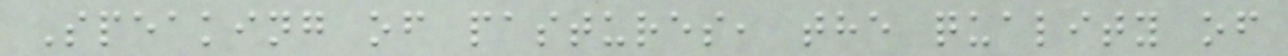Speaking of pastures, the quality of
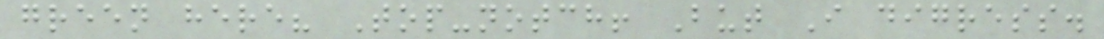green here? Top-notch! But I digress.
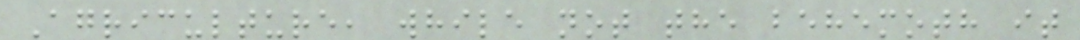Agriculture, while not the behemoth it
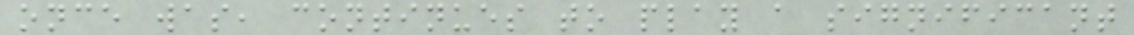once was, continues to play a significant
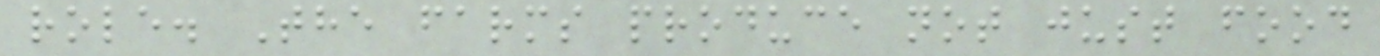role. The farms produce not just food
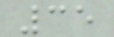35
